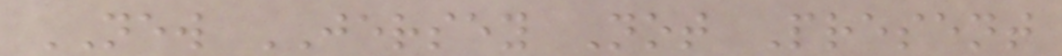NEW JERSEY Not Present
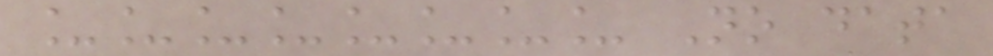________ No data
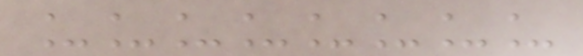________
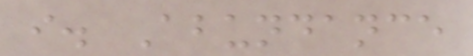i. Abundance
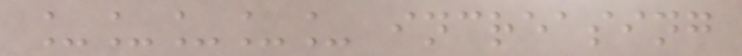_____ increasing
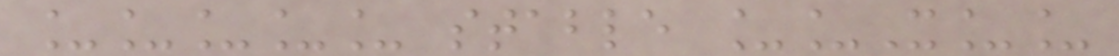_____ stable __X__
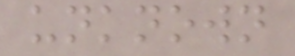unknown
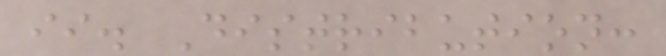ii. Distribution:
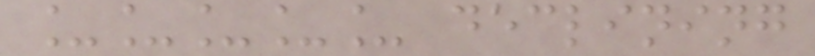_____ declining
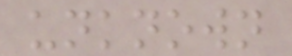unknown
